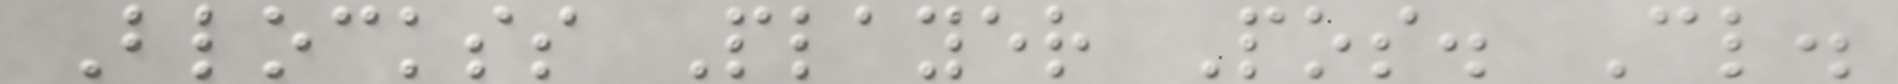Blockss Player Pos. Cl.
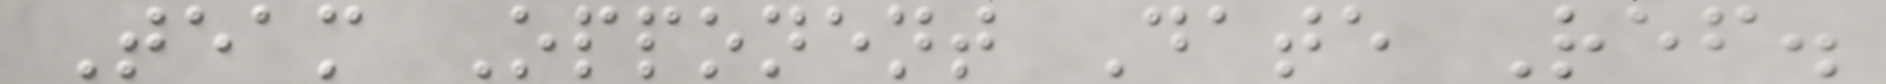Team Opponent Date Ref.
